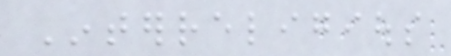Interreligious
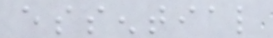essential
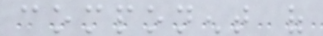component of
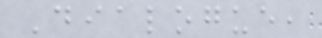Dialogue,
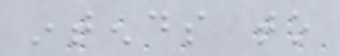intends to
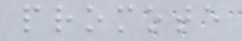promote
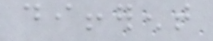different
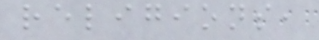religions,
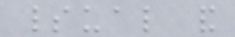spiritual and
